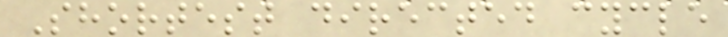Shortest directed cycle
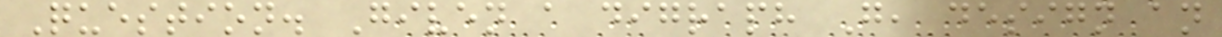Question. Given a digraph G, design an
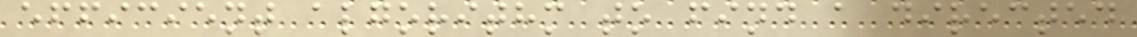efficient algorithm to find a directed
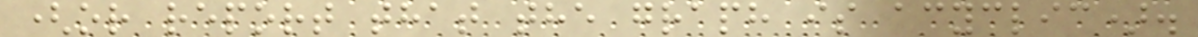(or report that the graph is acyclic).
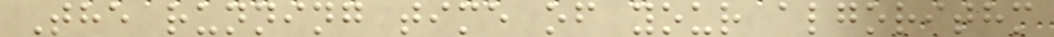The running time of your algorithm
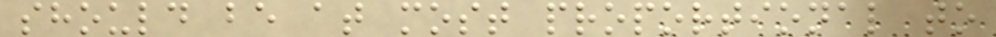should be at most proportional to
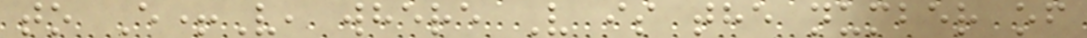to E+V, where V is the number of
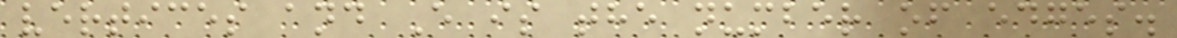vertices and E is the number of edges.
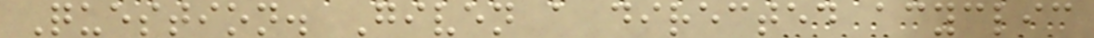Question. Given a directed acyclic
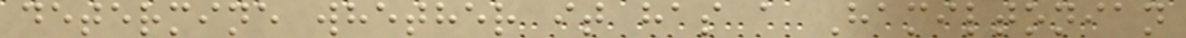determine whether it has a Hamiltonian
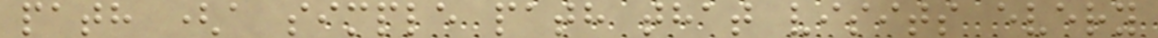path (a simple path that visits every
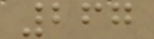267
